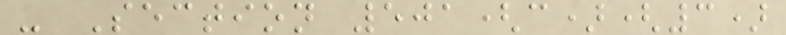- Section 501(c)(3)
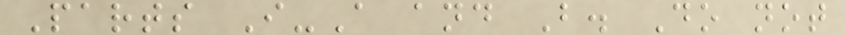Parts I-A and B. Do not
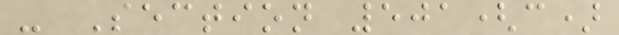- Section 501(c)
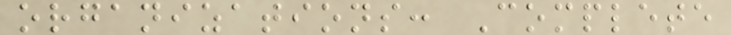organizations: Complete
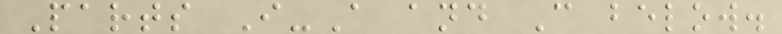Parts I-A and C below.
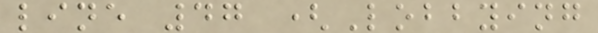line 47 (Lobbying
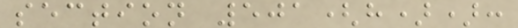section 501(h)):
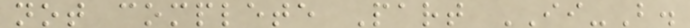not complete Part II-B.
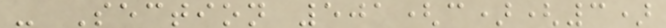- Section 501(c)(3)
